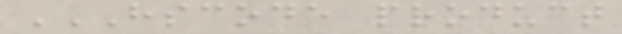HSCODE PRODUCT
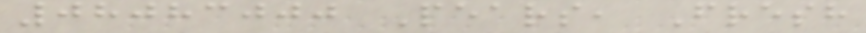08083000 Pears, Fresh
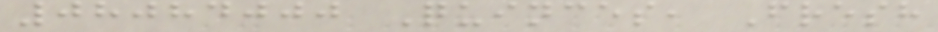08084000 Quinces, Fresh
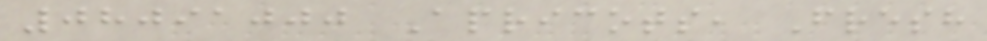08091000 Apricots, Fresh
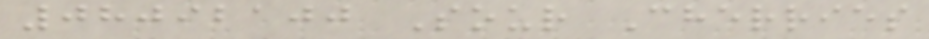08092100 Sour Cherries
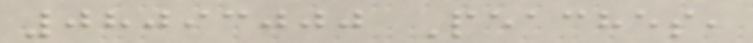08093000 Peaches,
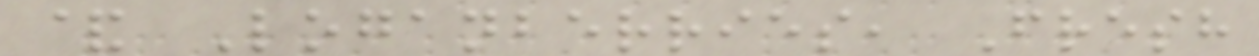& Loganberries, Fresh
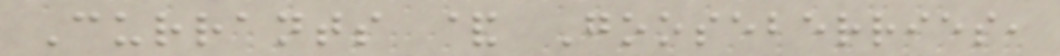Currants & Gooseberries,
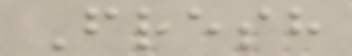Fresh
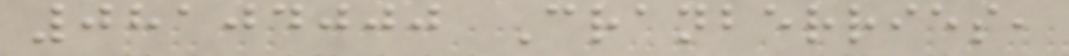08104000 Cranberries,
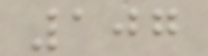107
